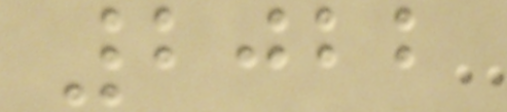2022
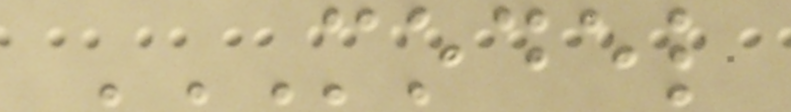MODEL
